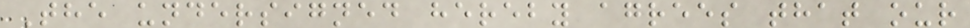The undersigned hereby agrees that our
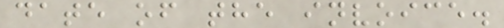date of the invoice.
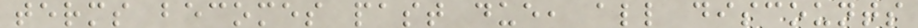terms becomes past due, all discounts
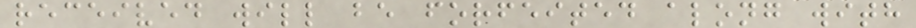received will be forfeited along with
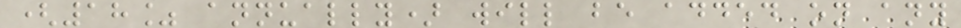(18% annually) will be added on any
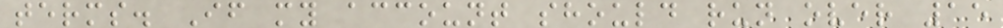terms. If my account should run over 15
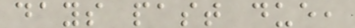days past due,
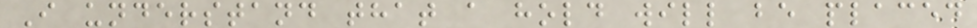I understand that a hold will be placed
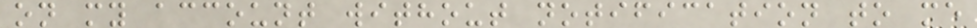on my account without notification to me
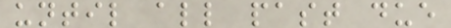until all past due
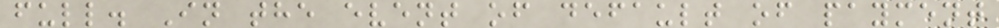full. In the event of default of payment
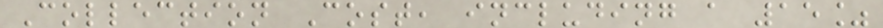Collection Cost, including a 15%
